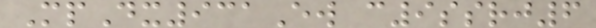MpDx931Ew c9ssrj6
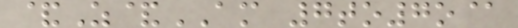&Z&AM 7to7o@
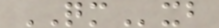QMxb
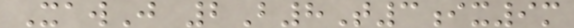XawJ 2B8T3ix9m
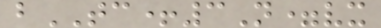bTC+3N=vx
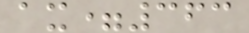ax=363
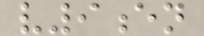v9en
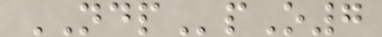NDPpO7
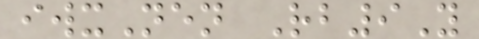iwxNen Rb9Y
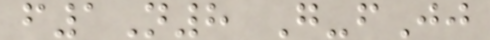f1N8 G-fJj
